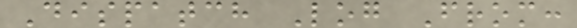Dispatch Log From:
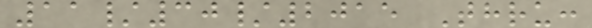11/30/2015 Thru:
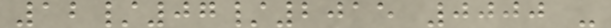12/07/2015 0000 -
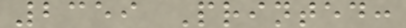2359 Printed:
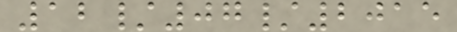12/07/2015
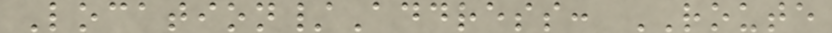Location/Address: ROUTE
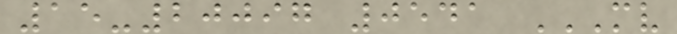15-20097 0541 MV
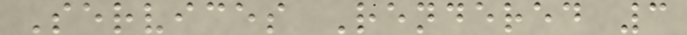Services Rendered 3
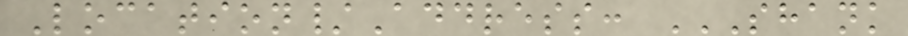Location/Address: SHANK
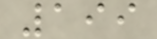199
